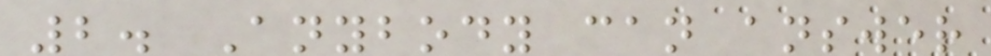2. Anybody can answer
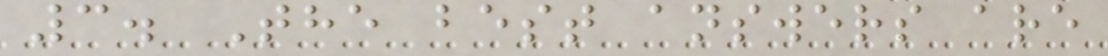3. The best answers are
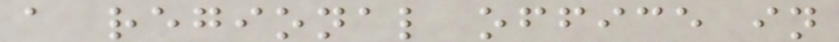a regional office in
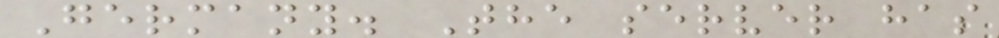Germany. The server has
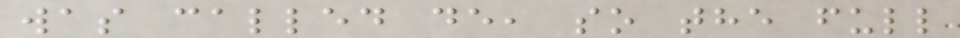was called de, so the full
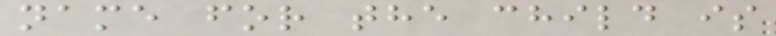name for the child is
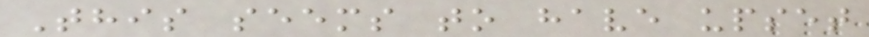This seems to have upset
